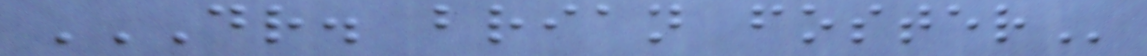DR. BRIAN FOSTER
